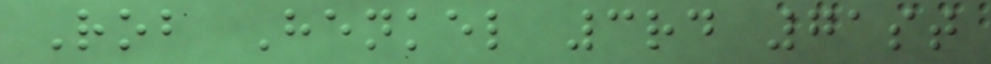Rob Henkel 3rd 71st
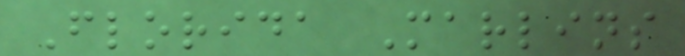Florida Marlins
